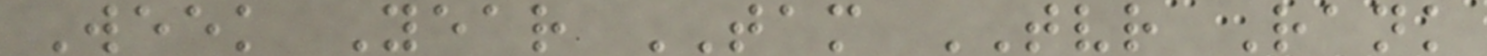Week Year TAM TVR Rank
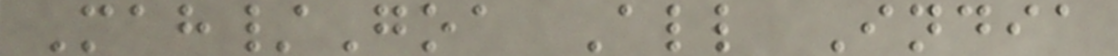Mah/Goa All India
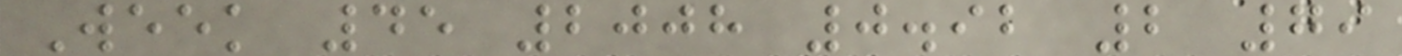Week 45 2008 0.92 2 79
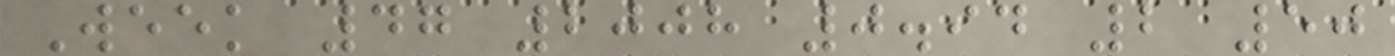Week 47 2008 0.94 2 50
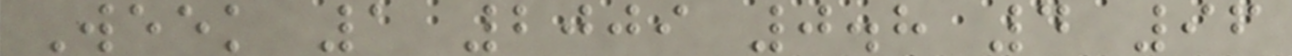Week 1 2009 0.8 4 96
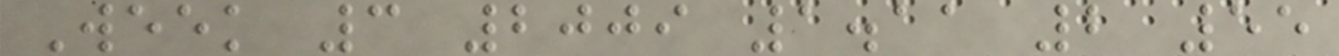Week 3 2009 1.11 2 55
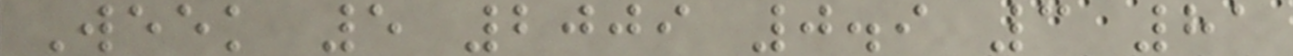Week 5 2009 0.9 3 81
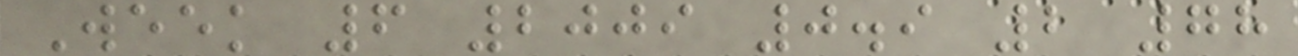Week 6 2009 0.9 2 78
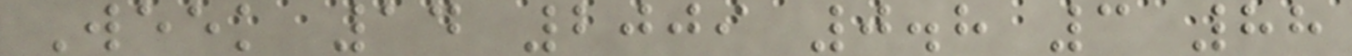Week 14 2009 0.8 3 88
